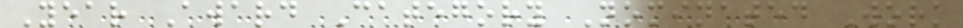Year Award Category Nominated Work
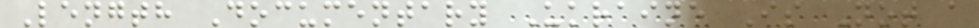Length Documentary Ukraine Is Not a
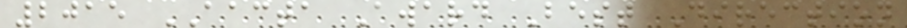2015 AACTA Award Best Direction
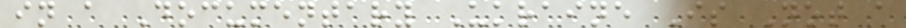in a Documentary Ukraine Is Not a
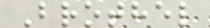Brothel
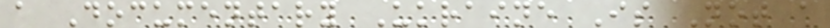a Documentary Ukraine Is Not a
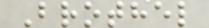Brothel
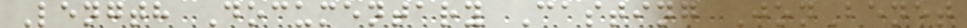Length Documentary Casting JonBenet
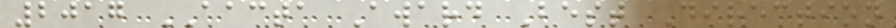2017 AACTA Award Best Direction
